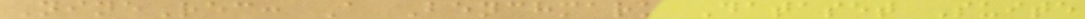NineRec: A Benchmark Dataset Suite
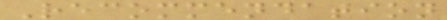Recommendation
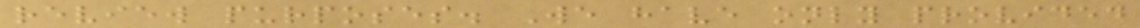review purposes. We have only provided
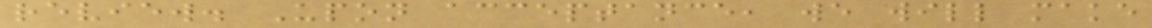review. Upon acceptance, we will make
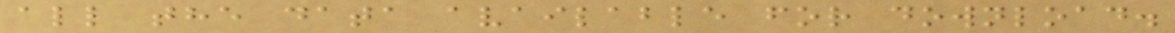all the data available for download.
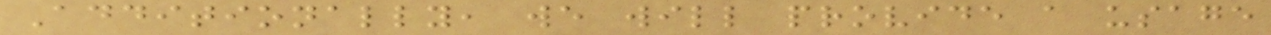Additionally, we will provide a usage
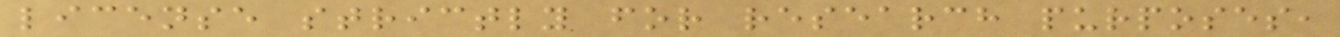license strictly for research purposes,
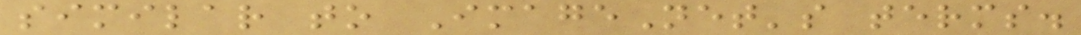similar to ImageNet's terms.
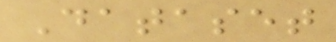Dataset
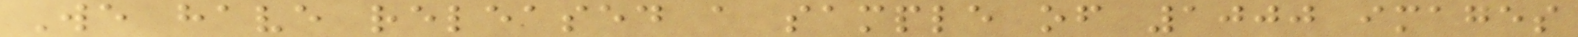We have released a sample of 1000 images
